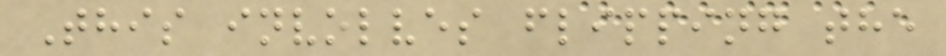This involves flipping the
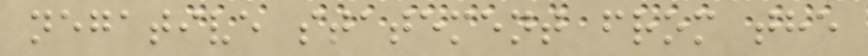negative statement from the
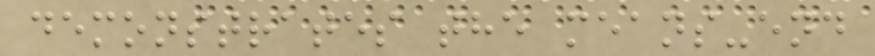demonstrates the means-end
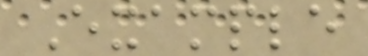Example
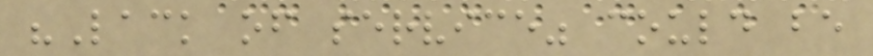"Lack of service" could be
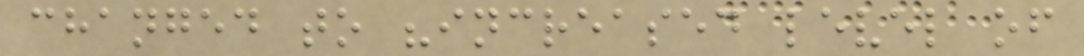changed to "increased level of
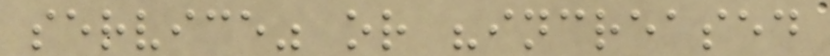service" or "increased
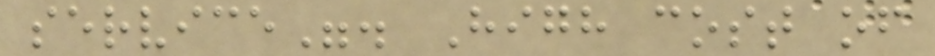service". High cost of
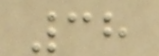38
